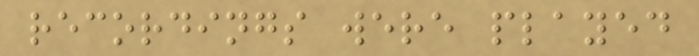recordings were played
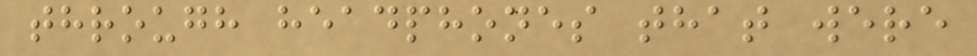through headphones that were
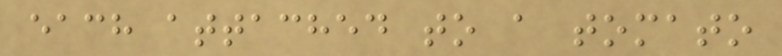each attached to a tomato
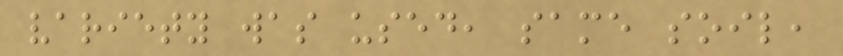variety was used, same soil,
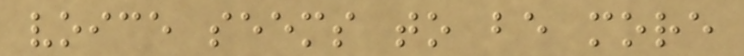voice seems to be more
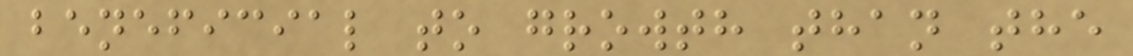beneficial to growth than the
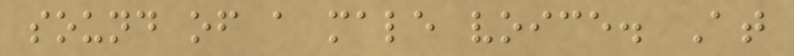sound of a male voice. At
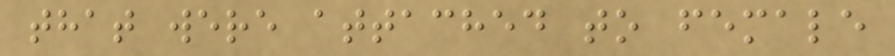that were attached to female
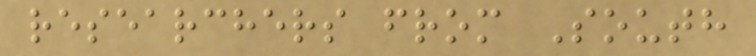researchers from South
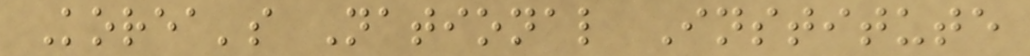Korea's National Institute
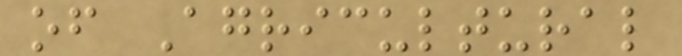of Agricultural
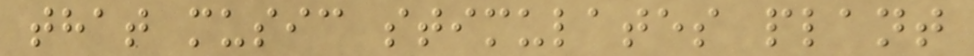that music stimulates plant
